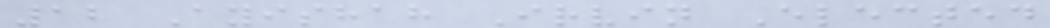12 Ayishah Irvin Elected
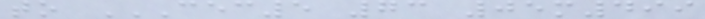to CEC5 73 05M499
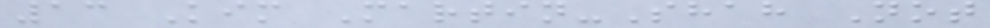13 Kim Martin-Shah Not
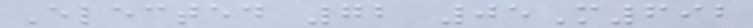Elected 72 05M692
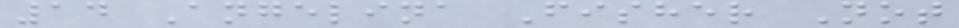14 Angelina Fisher Not
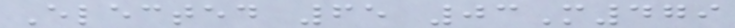Elected 65 03M479
